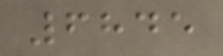6845
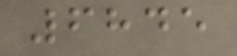6845
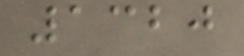1320
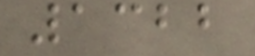1322
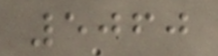5060
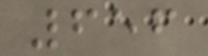656
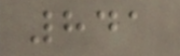841
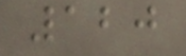120
